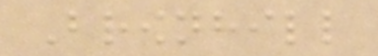Brownhill
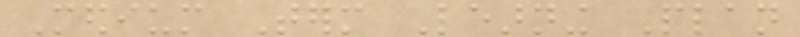Medium Term Learning Plan
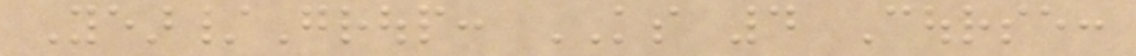Year/Group: KS 4 Course:
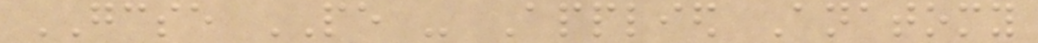GCSE PE - Applied Anatomy
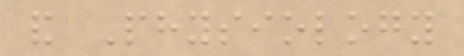and Physiology
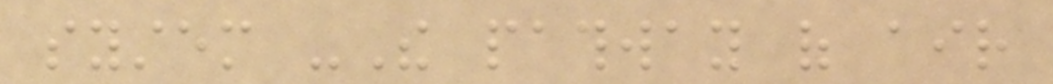system -The pathway of air
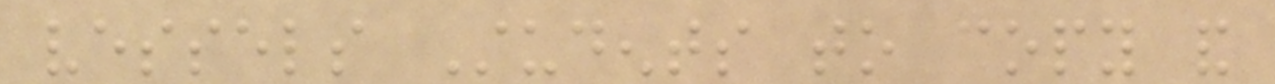vessels Students to copy and
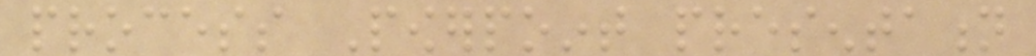process Powerpoint presentation
